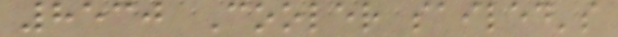8530 Cooler sailed's
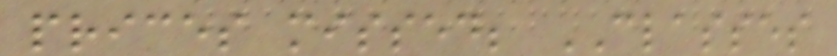prices missed; CLASSES
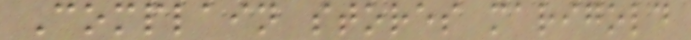Complain stores marigold
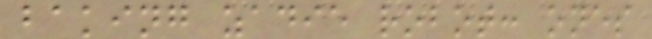baking zadie robot: ones
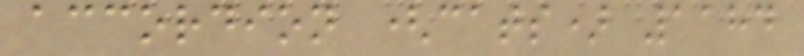accordion (cats) 1184
